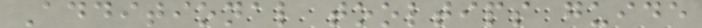Additional tooltips guide
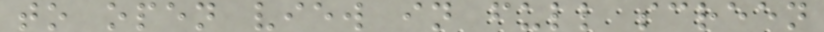to open view in full screen
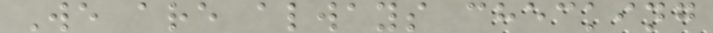We are always checking
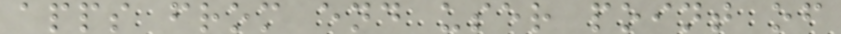apps from end user point of
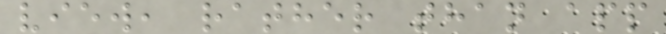view, rather than app
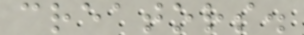creators.
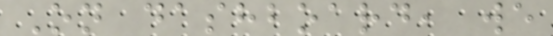On dashboard, we
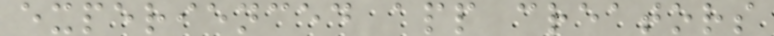experienced app creators
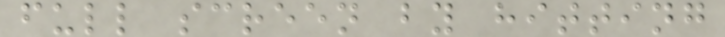full screen by hitting
